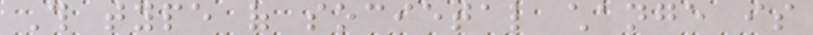This type of societal change is
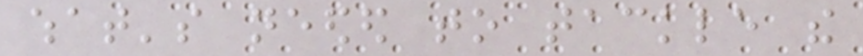what's needed to tackle the
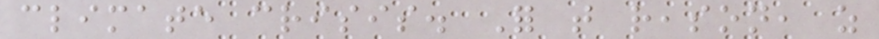climate crisis. For that reason, as
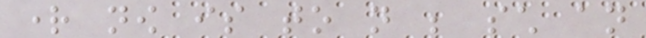right now is to not be such an
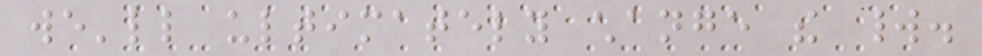we'll ultimately change the world.
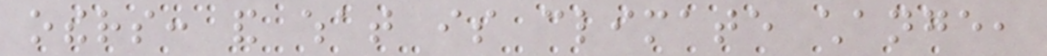others: and what is climate change,
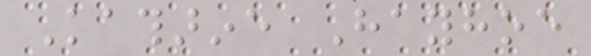Katharine Hayhoe
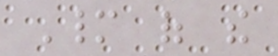Many of the
